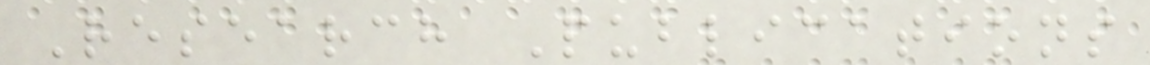Research Publications
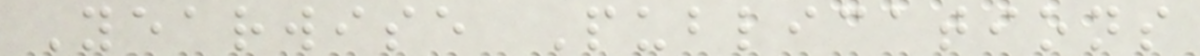Yearwise Publications
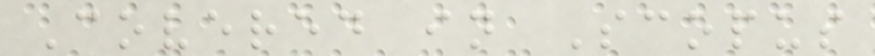Covered in Scopus
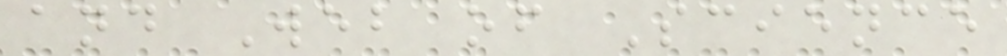and Web of Science
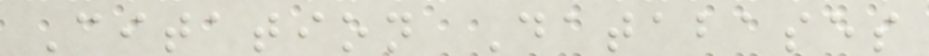Citation Databases
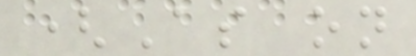(As on
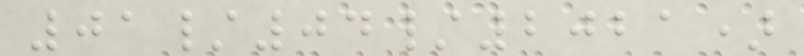01/04/2021)
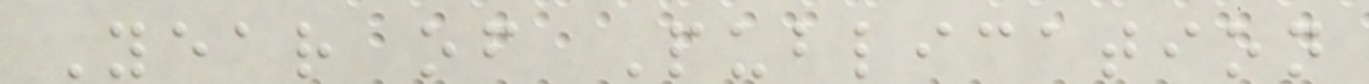Year of Publication
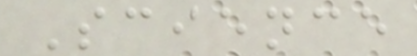Science
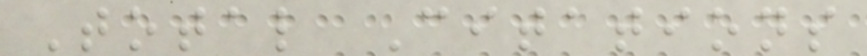Total Citations
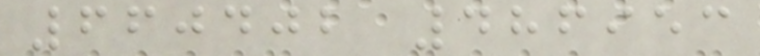660402 486953
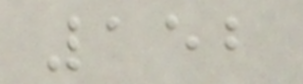152
